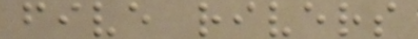five rivers
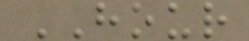HOUR
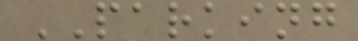PARKING
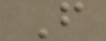F
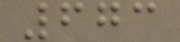673
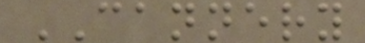CANNERY
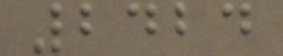2424
